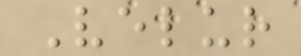Velur
